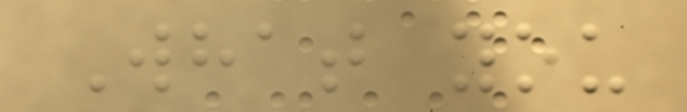What you
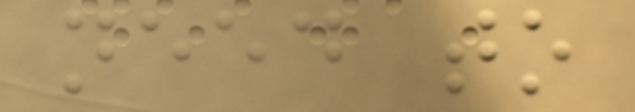need to
